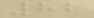82
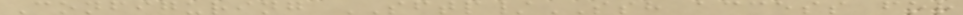Configuring SFTP/SSH access for
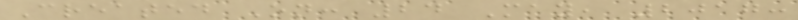Created On: 24 May, 2017:
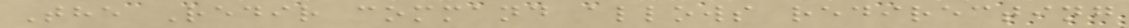The Redir command allows redirecting
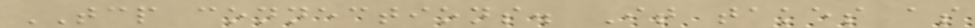TCP connections. It takes as
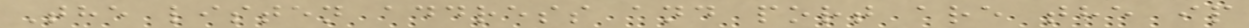The listen address and port are the ip
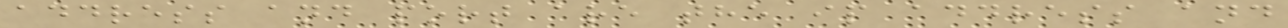address and port are the ip address and
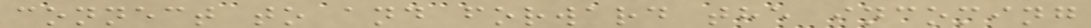connect to and forward the incoming
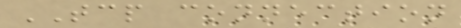TCP connection
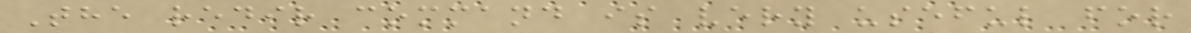The redir command is very useful for
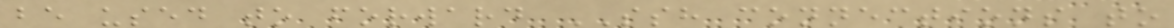be used to forward SSH connections to
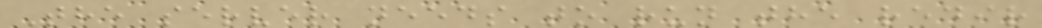The server needs to run the redir
